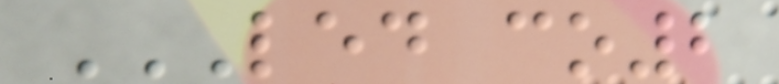LED CO2
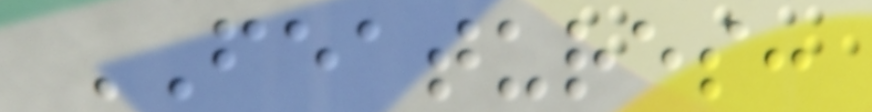FEATURES:
